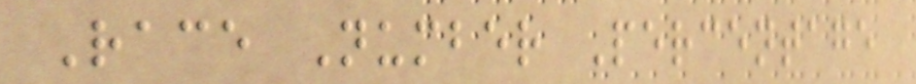Race Number Percentage
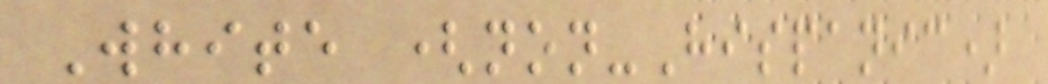White (non-Hispanic)
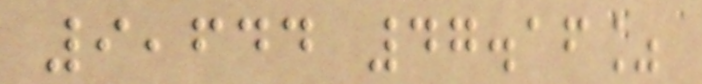9,644 47.16%
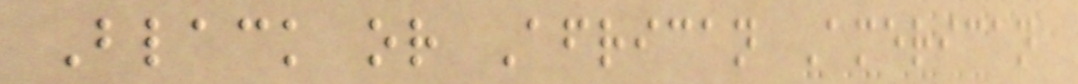Black or African American
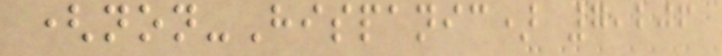(non-Hispanic) 7,206
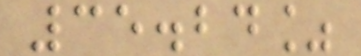35.24%
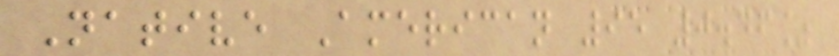Native American 95 0.46%
